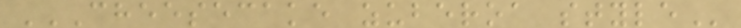CHEESECAKE ZUBEROA STYLE
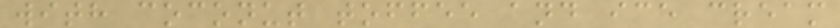with coconut toffee and ice cream
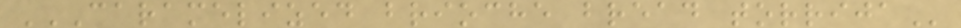CARAMELIZED BRIOCHE BREAD TORRIJA
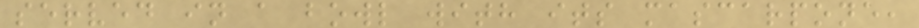served in a bowl with its mascarpone,
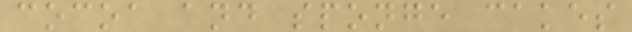cocoa and sponge cakes
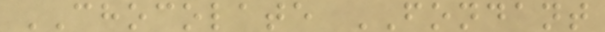CHOCOLATE FONDANT
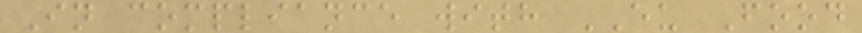In compliance with EU Food
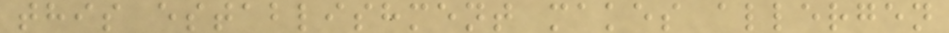this establishment makes allergen
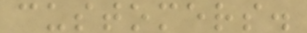customers.
